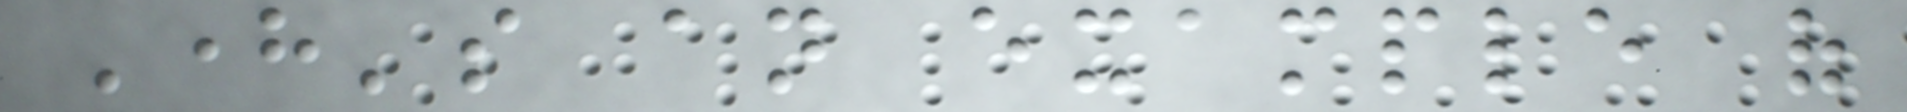Here's an example of
